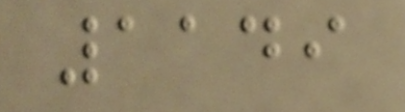1149
